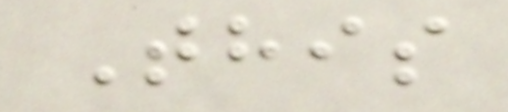This
